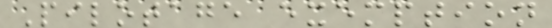Pilotage exemption
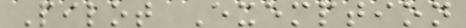Pilot Exemption
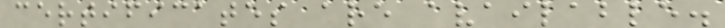certificates are available.
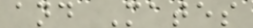and Mates
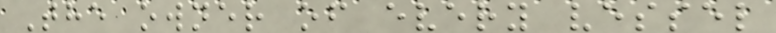The owner of every vessel
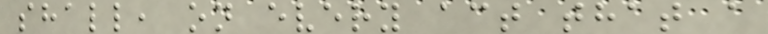shall, on every act that a
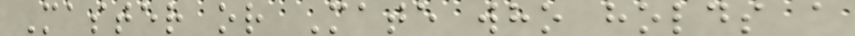Master or Mate who holds a
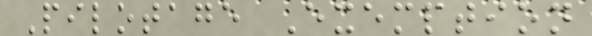Pilotage Exemption
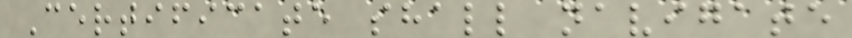Certificate shall navigate
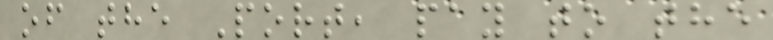of the Port, pay to the
